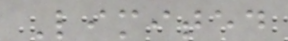Limited
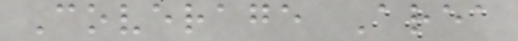Coverage Area
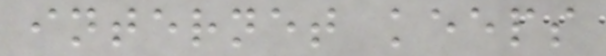internet keeps
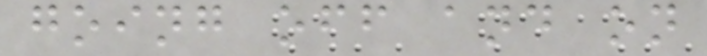going off and on
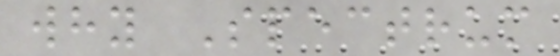why Spectrum
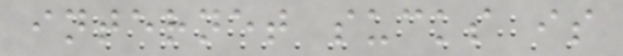internet sucks is
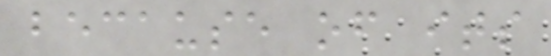because of its
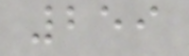259
